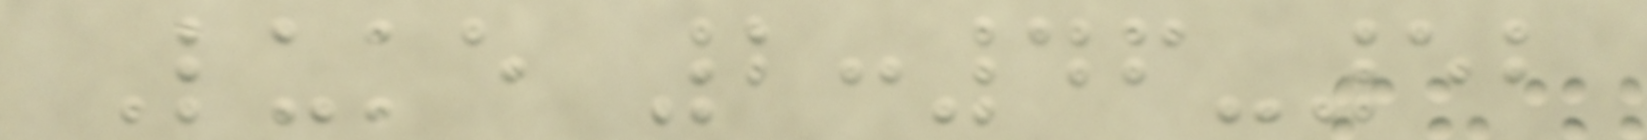Luke 2:46-52
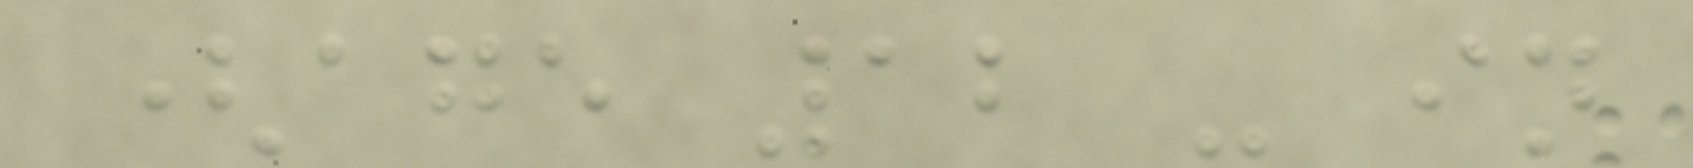(age 12 - in
